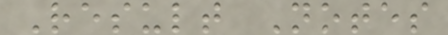Result Notes
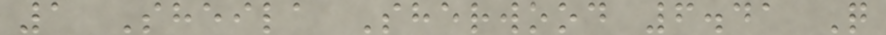1 Sheila Sherwood 6.41 Q
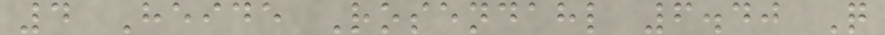4 Heide Rosendahl 6.40 Q
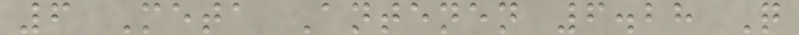6 Meta Antenen 6.28 Q
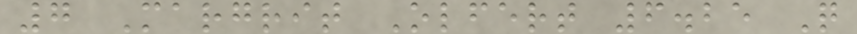7 Margrit Olfert 6.25 Q
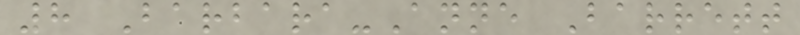8 Barbara-Anne Barrett
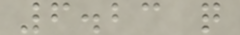6.23 q
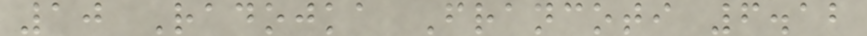10 Radojka Francoti 6.12
